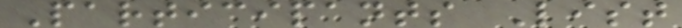Participants List
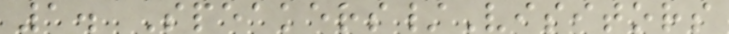1. Speakers/Visitors
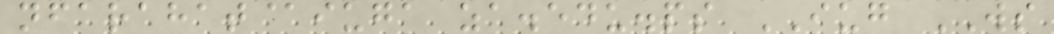nfarahat@iuga za.edu.ps IUG WS
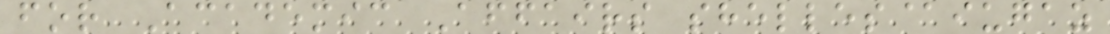for Academic Affairs shelles@iugaz
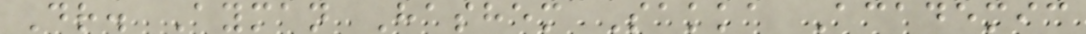Dr. Ayman Hashem Sakka Academic
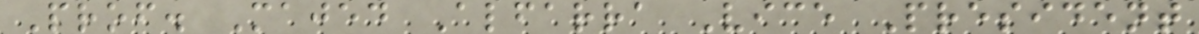Prof. Majed Alfarra Vice President
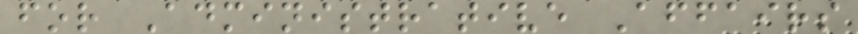for Administrative Affairs
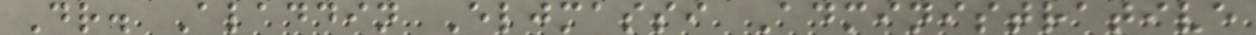Dr. Aladdin Eljmassi Administrative
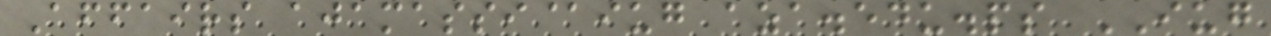Affairs ajamassi@iug aza.edu.ps IUG
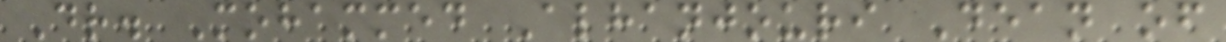Dr. Mohammed Alhanjouri Dean of
